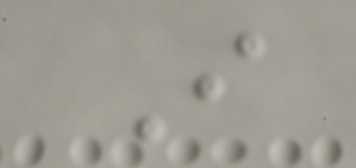I
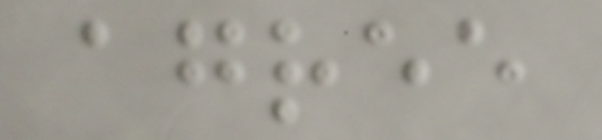agree
